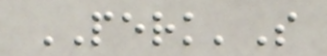PERK'S
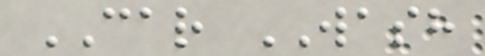CAR WASH
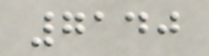7140
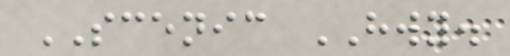SCENIC HWY.
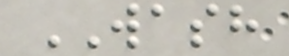WASH
